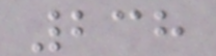238
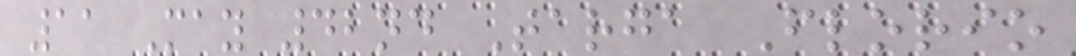11 May 42nd Targa Florio
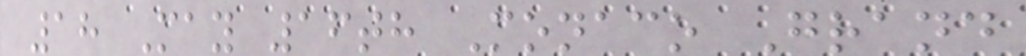18 May 16th Monaco Grand
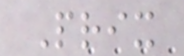Prix
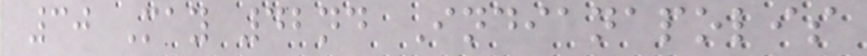30 May 42nd Indianapolis
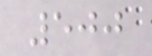500
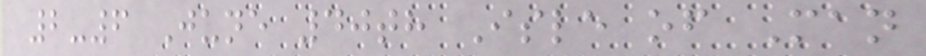2-6 June 40th Isle of Man
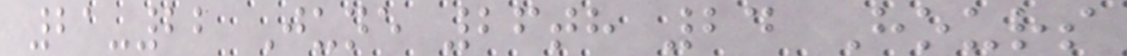21-22 June 26th 24 Hours
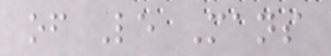of Le Mans
